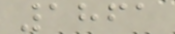1861
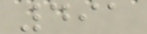491
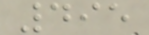495
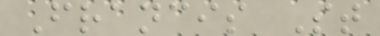Francis St
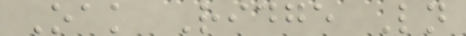Oak Ridge Ln
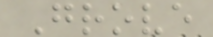Grove
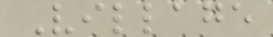Village
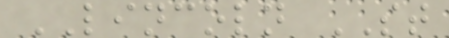LINCOLN ST
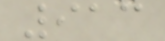913
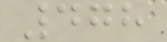478
